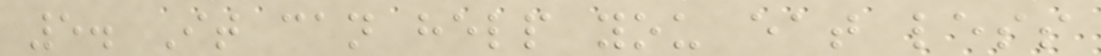5. It can help you eat less
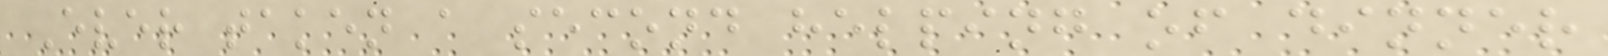Ever taken a second helping of dinner
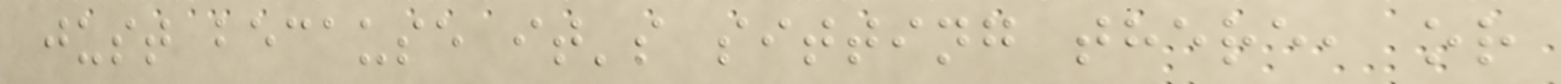just because it's sitting there, or
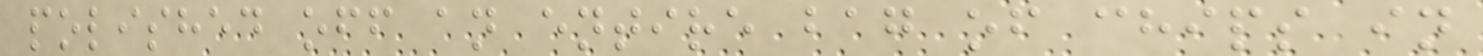polished off an entire bag of chips in
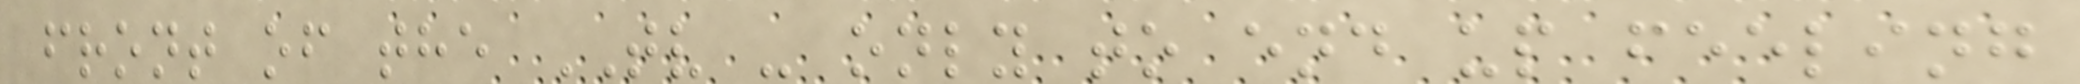front of the TV - only to end up feeling
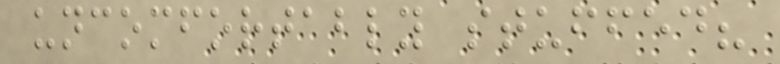uncomfortably stuffed?
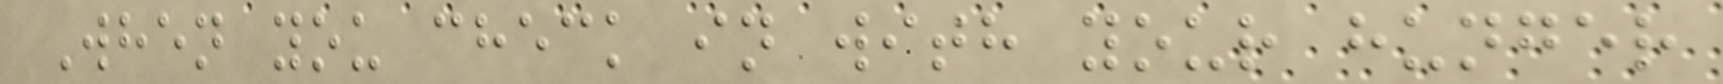When you check in with your hunger
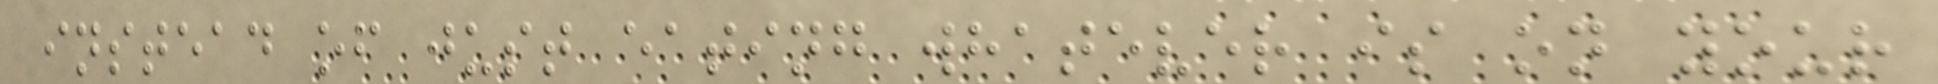instead of just eating whatever is on your
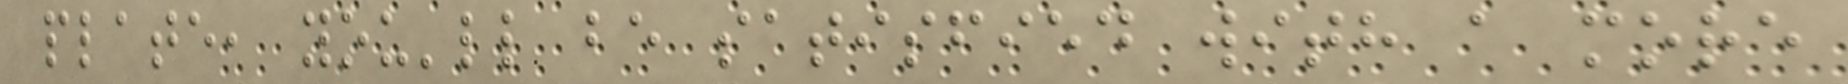plate, you'll be satisfied with a more
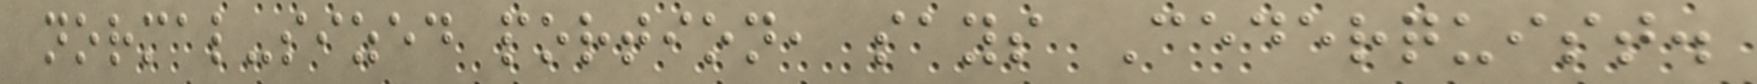normal-sized portion, says Cederquist.
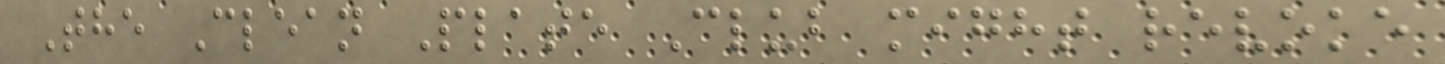The Clean Plate Club might revoke
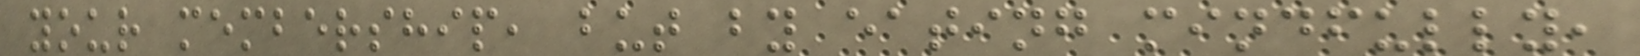your membership, but by eating mindfully,
